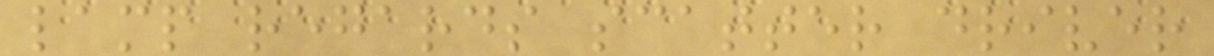lamp regards scatter driver
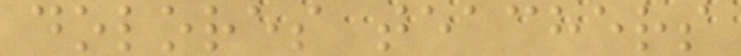dolores teachers
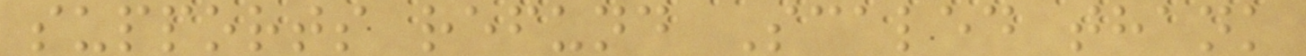supports refund Scaled thank
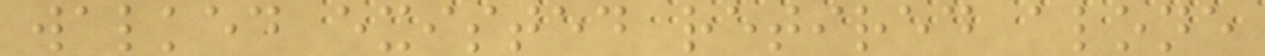walked existed retired alone
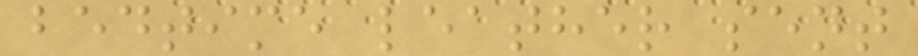bedtime leather sent
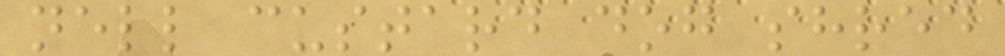nell custard dog shred
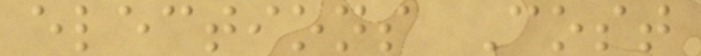elections Cost
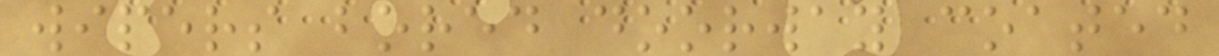wipers bored doorway coated
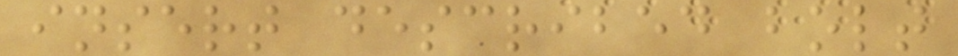insert described bolt
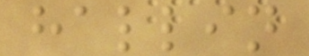hallin
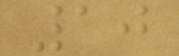10
